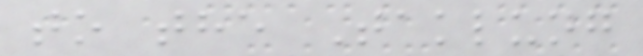to the Taklung
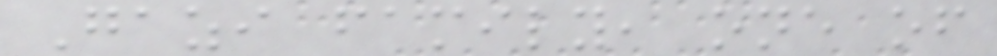Gazi family, one of
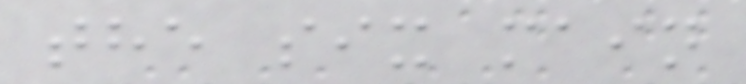the six main
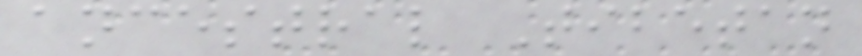ancestral Tibetan
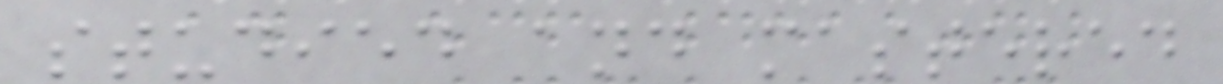studied and mastered
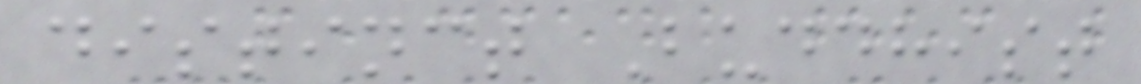distinct Buddhist
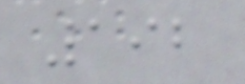192
